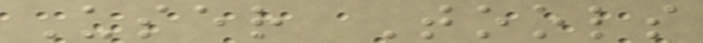User Tools
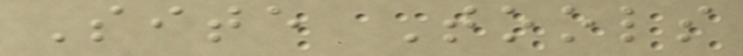Site Tools
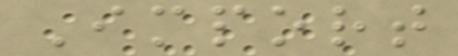Import
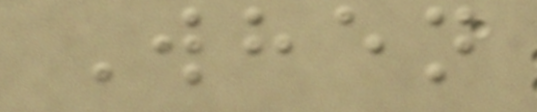When
